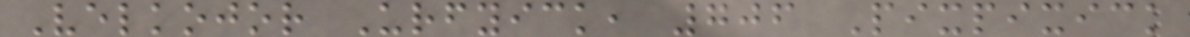Velkojor Urfyick, 706 Pixpixick
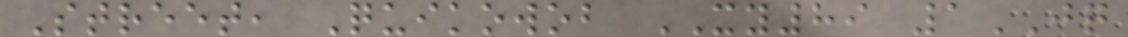Street, Quikowob XY89 1JQ
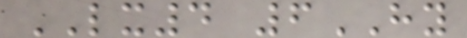LX4 6HY
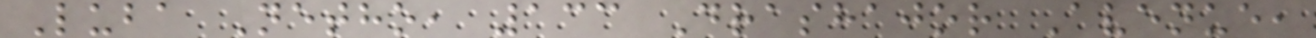Luba Netho, 133 Drashajor Avenue,
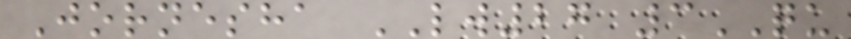Jornesha LW27 3QU
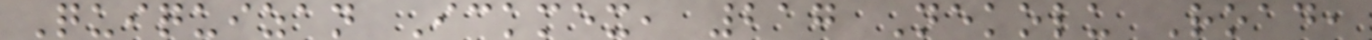Quiquizan Ickmex, 217 Nekolu Road,
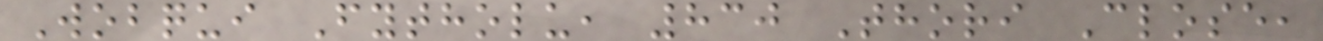Wobqui Fytholu, 830 Thori Close,
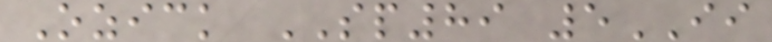Ozick SP89 5II
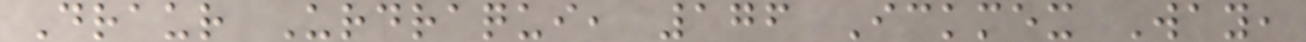Draur Urdraqui, 176 Ickmex Way,
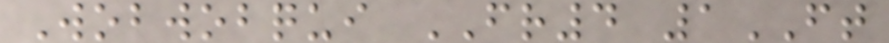Wobwobqui FR4 1FT
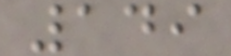149
